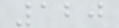120
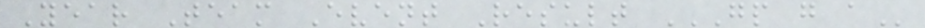Year Team Event Result GP G A
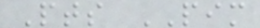Pts PIM
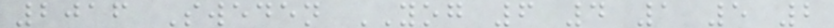2016 Sweden YOG 6 4 1 5 2
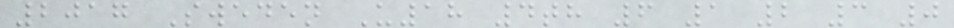2017 Sweden U18 4th 6 1 2 3 0
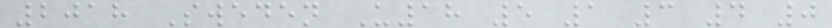2018 Sweden U18 5 1 3 4 0
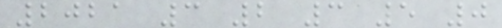2021 3 2 3 5 0
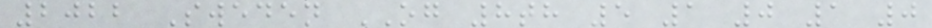2022 Sweden OG 8th 5 1 0 1 0
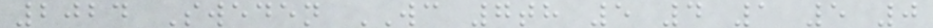2024 Sweden WC 7th 5 4 1 5 0
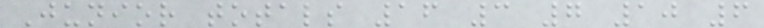Junior totals 16 3 7 10 6
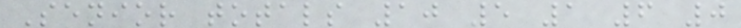Senior totals 10 5 1 6 0
